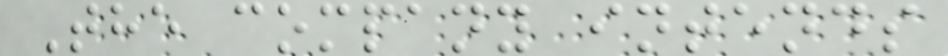The company intends
